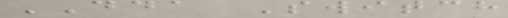DDA Switch
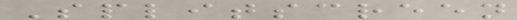Splitscreen
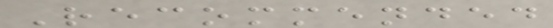Recommended
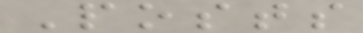Posts
